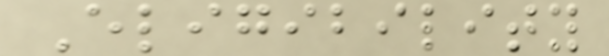Eligibility
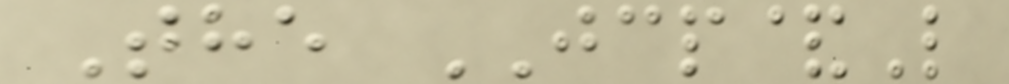The JCP&L
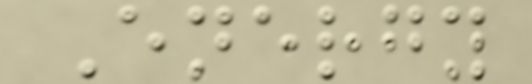Energy
